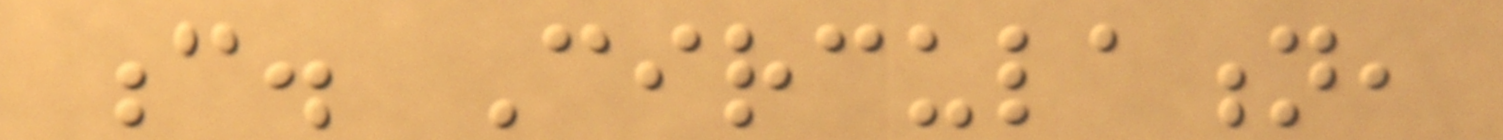c. Circulation,
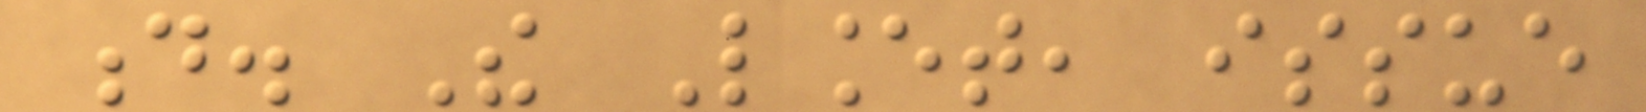d. The Lancet, issue
